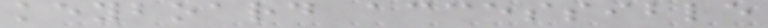keyboard accessible
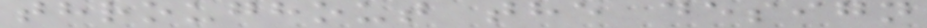throughout the design
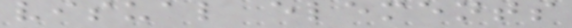visual elements
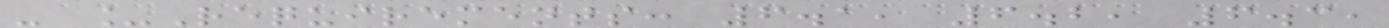- _Requirements: 6.1, 6.2, 6.3,
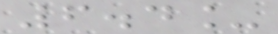6.4_
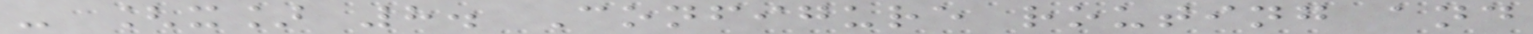- [x] 8. Configure routing and
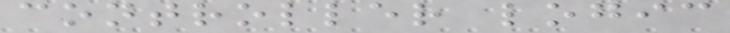controller logic
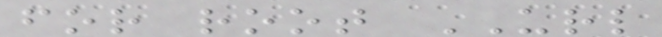for root URL
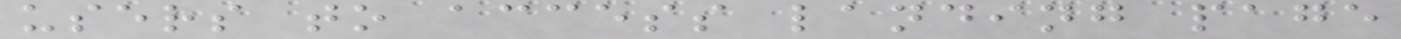users to access landing page
